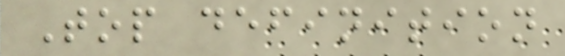Top definition
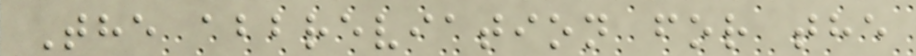The abbreviation for the
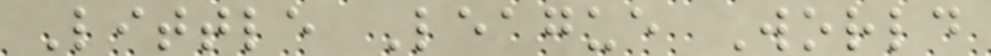Little League World
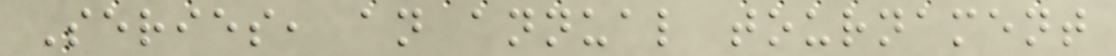Series, an annual tournament
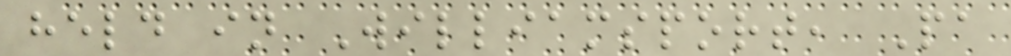held in Williamsport, Pa
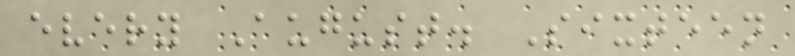every August. Sixteen
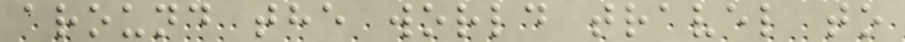around the world travel to
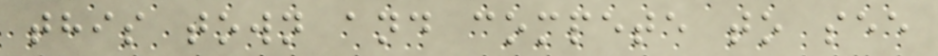this town and compete to see
